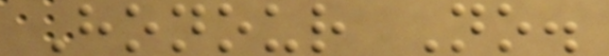Honour No.
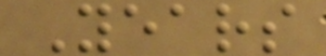Years
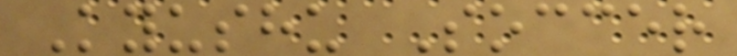Kyushu Soccer
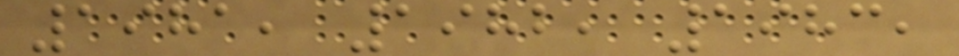1981, 1982, 1983,
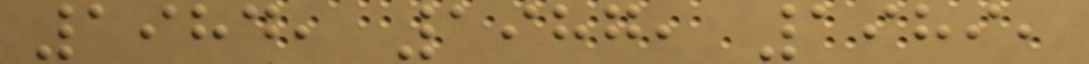1984, 1987, 1989,
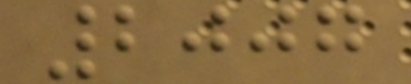2007
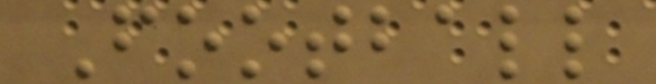Football
